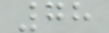78
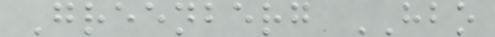Greenberg HBO
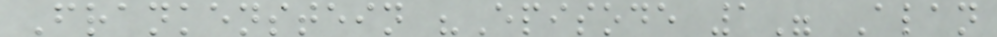Frankenstein "Episode 1" Alan
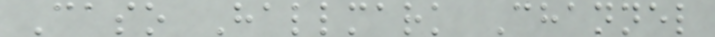Caso Hallmark Channel
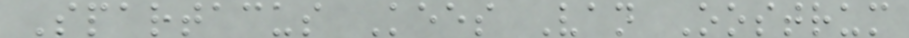Spartacus Kees Van Oostrum
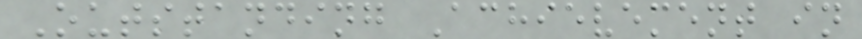Outstanding Achievement in
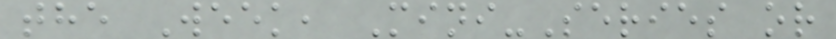the Week, Mini-Series or
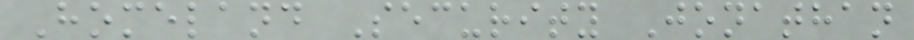Homeland Security Jonathan
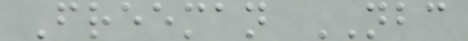Freeman NBC
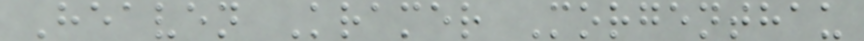Heaven Kramer Morgenthau
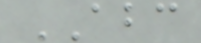ABC
